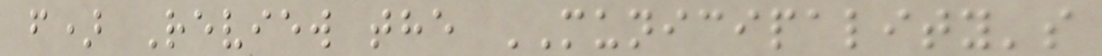f) Review the MUNICIPALITY's
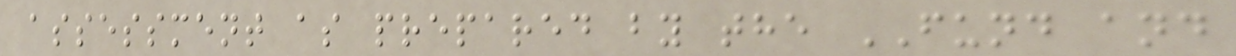assessment as prepared by the FUND and
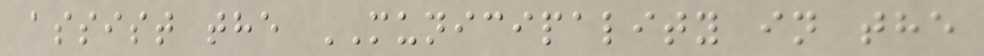assist the MUNICIPALITY in the
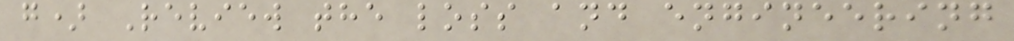g) Review the loss and engineering
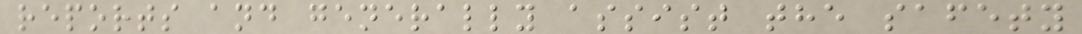reports and generally assist the safety
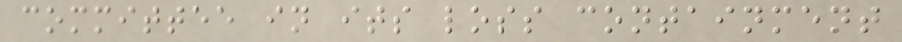committee in its loss containment
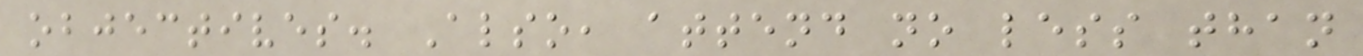objectives. Also, attend no less than
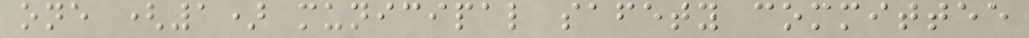one (1) municipal safety committee
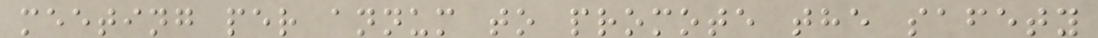meeting per annum to promote the safety
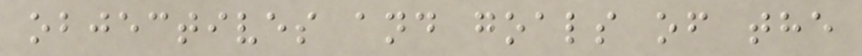objectives and goals of the
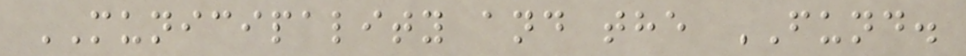MUNICIPALITY and the FUND.
